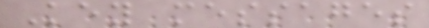Key messages
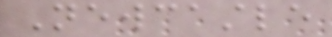Newcastle
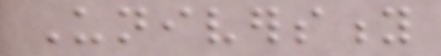University
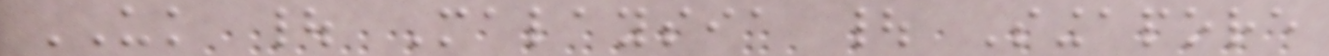UK | Malaysia | Singapore
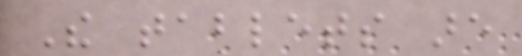The tablets are
